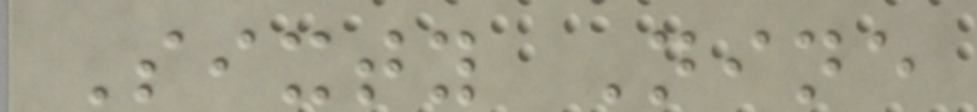Sixty Nine
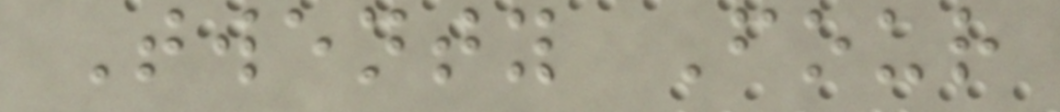Twenty Four
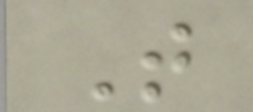T
